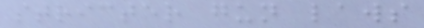stricter gun laws
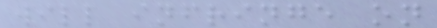will infringe on
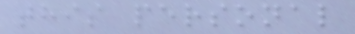this personal
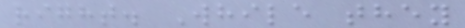right. While they
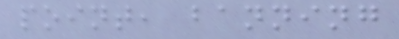point, banning
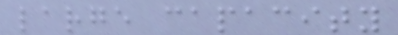large capacity
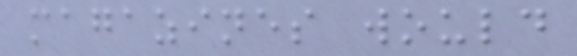magazines would
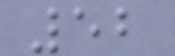52
